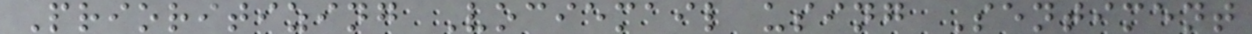Prioritizing Vociemail using Sentiment
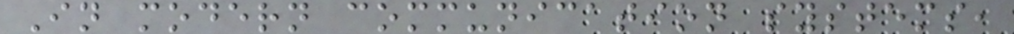In modern communication systems,
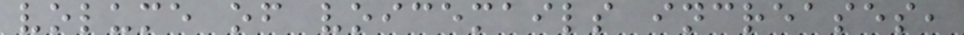volume of voicemails increases,
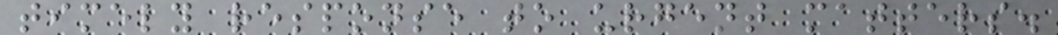timely response to urgent matters.
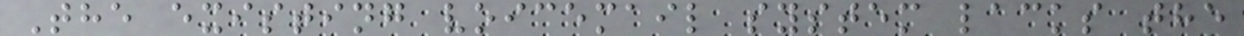The existing voicemail system lacks the
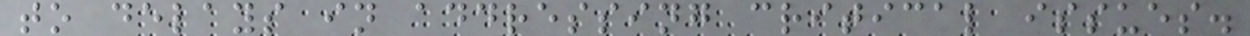to delays in addressing critical issues.
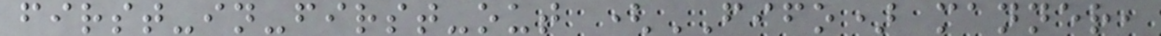first-in-first-out (FIFO) manner,
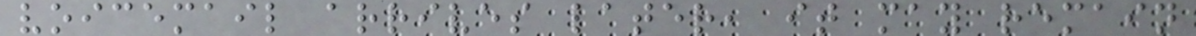voicemail arrives later, it may remain
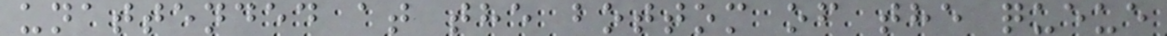unattended at the bottom of the queue
